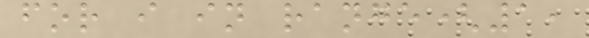for i in range(1,
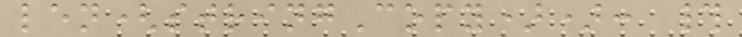len(stringCopy)): #
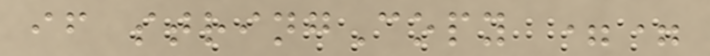if stringCopy ==
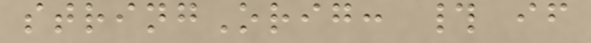stringOrig: # if
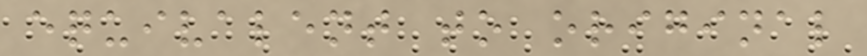equivalent to original
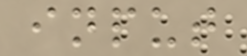input
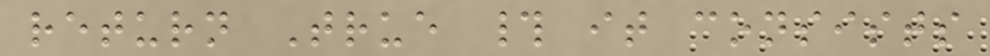return True # it consists
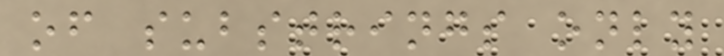of substrings only
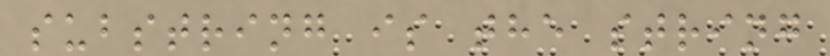substring is the string
